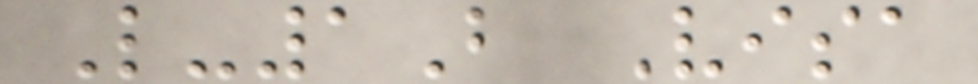L-1B Visa
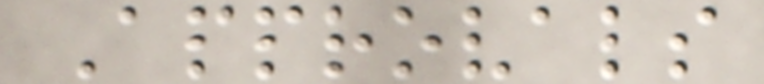Approvals
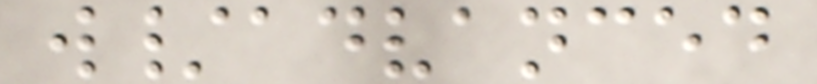w/advanced
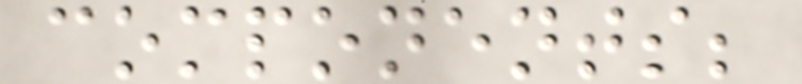components;
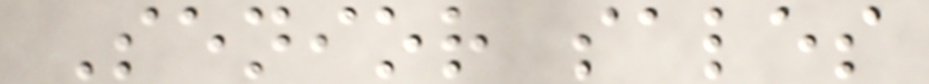Senior sales
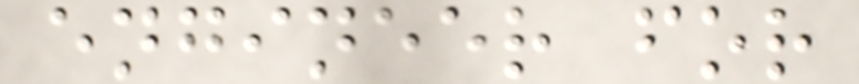engineer for
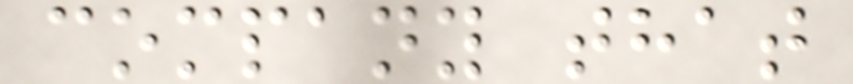company that
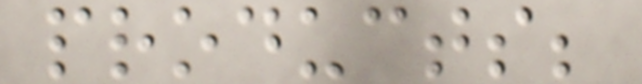products;
